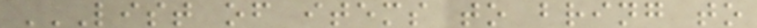LIST OF ITEMS TO BRING TO
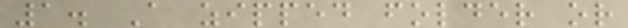1. A zipped folder or
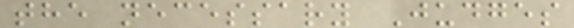the necessary Judges
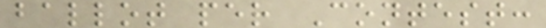ballot per Contest:
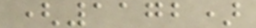(1172)
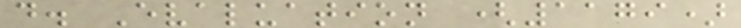d. Evaluation (1179)
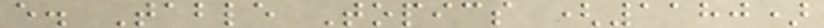e. Table Topics (1180)
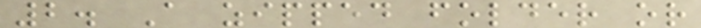2. A zipped folder or
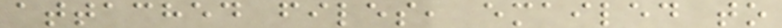attached files, emailed to
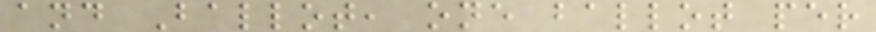and Ballot, one ballot per
